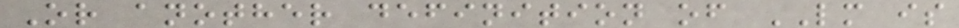Or another definition of LM is
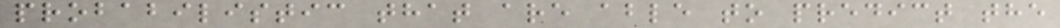probabilistic that are able to predict the
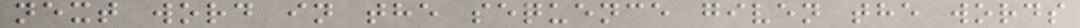next word in the sequence given the words
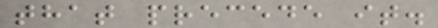that precede it.
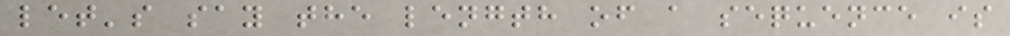let's say the length of a sequence is
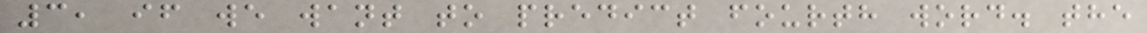3, if we want to predict fourth word. the
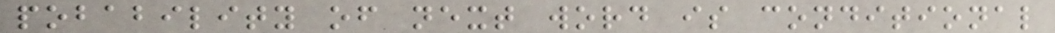pobability of next word is conditional
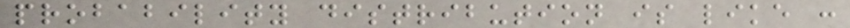probability distribution is like :
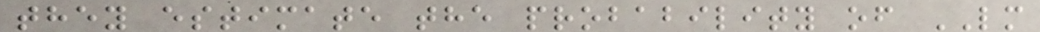they estimate the probability of LM
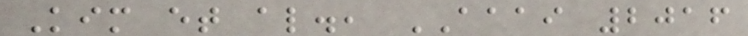Kim et al., AAAI 2016
